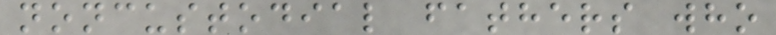noncustodial fathers who
